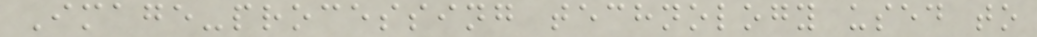Image-processing technology used to
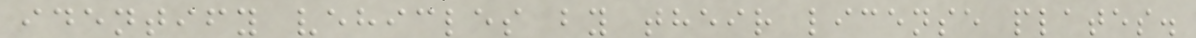identify vehicles by their license plates.
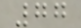77
